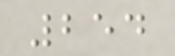254
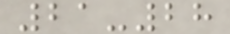21-28
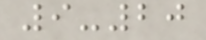9-20
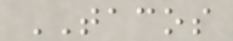TACOS
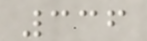336
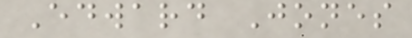Edward Jones
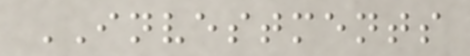INVESTMENTS
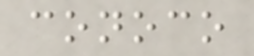conoco
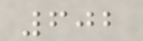602
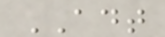ADT
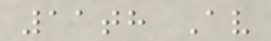11th Av
